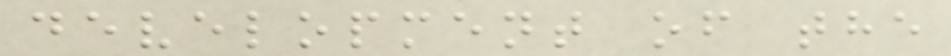development of the
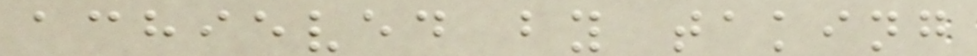achieved by taking
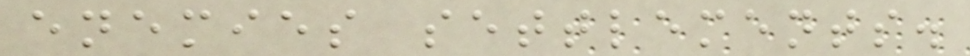enemies settlements.
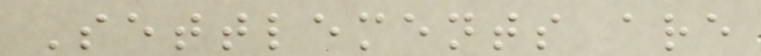Settlements are
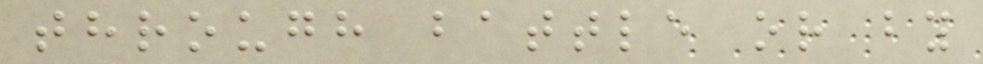through battle or by
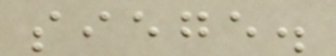siege.
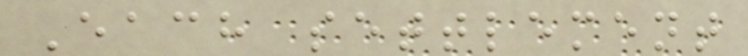Each settlement
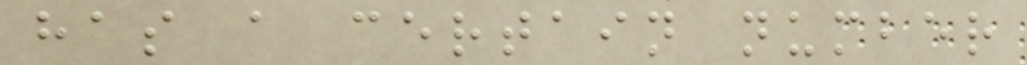has a certain number
